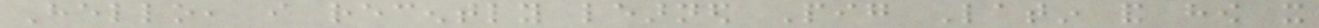Hello, i recently learned Pig Latin and how it
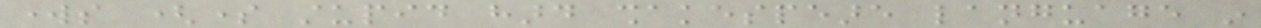works (some stupid hard shakespeare language in
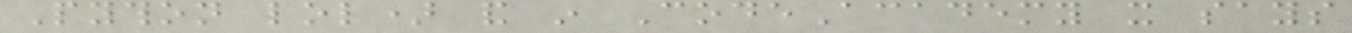Python lol) and in CodeAcademy it says
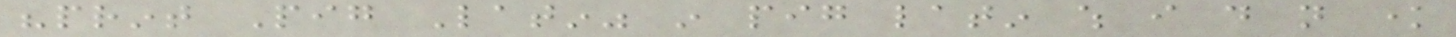"print Pig Latin" in pig latin which i do not know
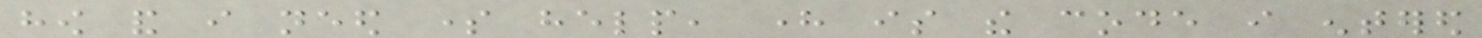how and i need some help, here is the code i entered
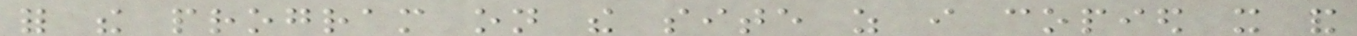for the program on the site as i copied it and
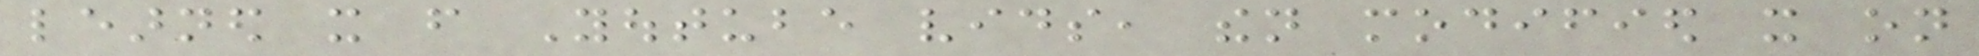learned it from Youtube vids, then modified it on
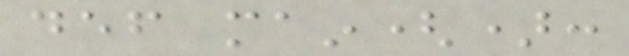def main():
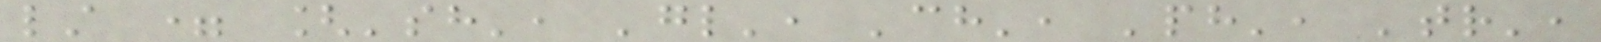lst = ['sh', 'gl', 'ch', 'ph', 'tr',
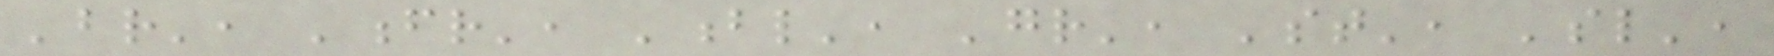'br', 'fr', 'bl', 'gr', 'st', 'sl',
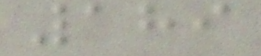189
